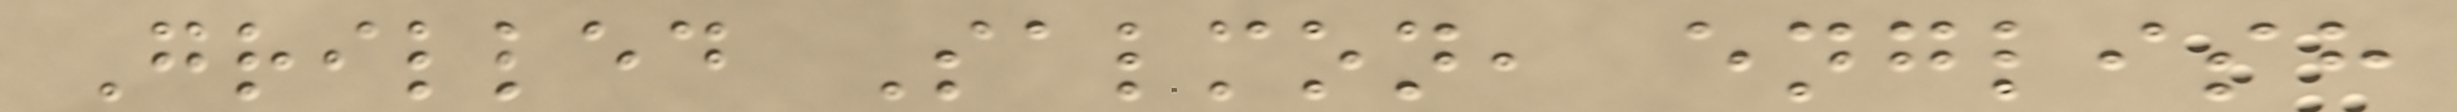Grilled Salmon, english
